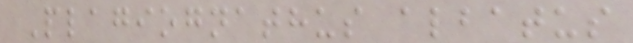Plagiognathus albatus
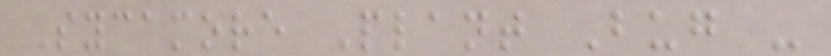Sycamore Plant Bug -
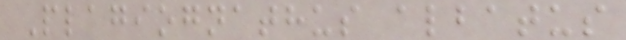Plagiognathus albatus
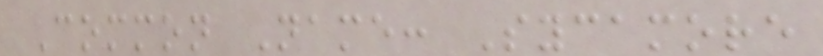Common Name: Sycamore
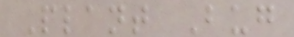Plant Bug
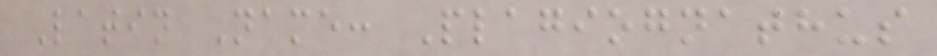Latin Name: Plagiognathus
